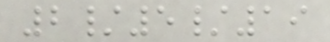2/5/19
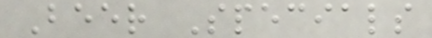Beer Specials
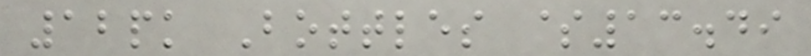12pk Bottles $13.49
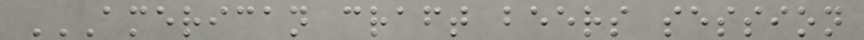AMERICAN CRAFT BEERS SESSION
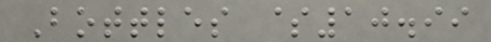Bottles $10.99
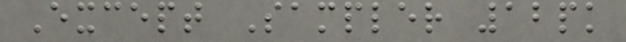Except Sampler 12pk
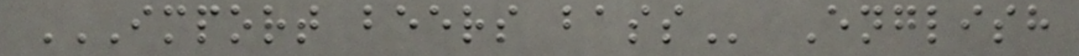IMPORT BEERS BASS English
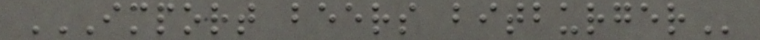IMPORT BEERS BITBURGER
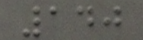140
